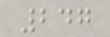247
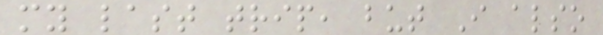my last trip, but I also
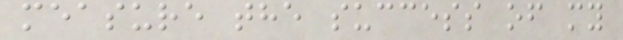measure the success of my
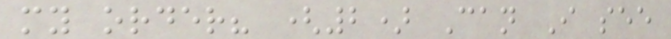my order? (2) Can I see
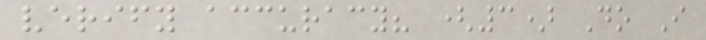verify accuracy? (3) Do I
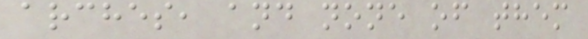arches, and none of them
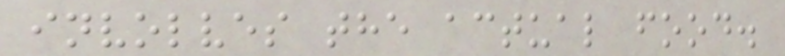involves the actual food.
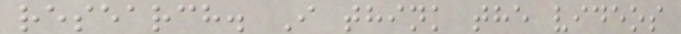research. I think the videos
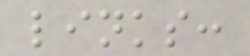links:
